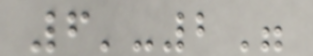6'-2"
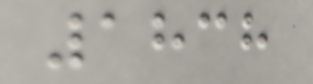1838
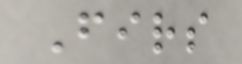Firs
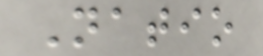Natio
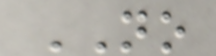NO
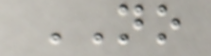NO
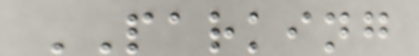PARKING
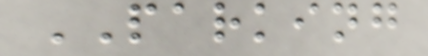PARKING
